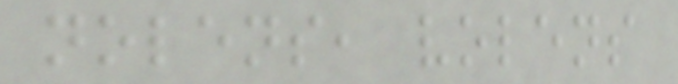nolens, volens
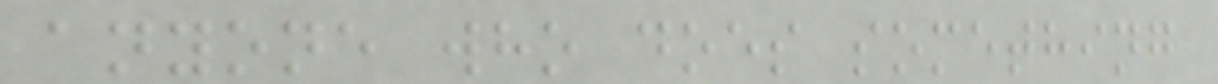anyone who does something
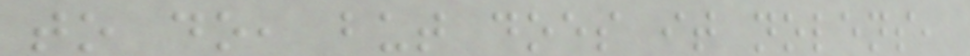to do, but does it nolens,
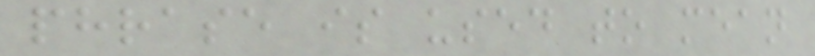phrase is used to mean
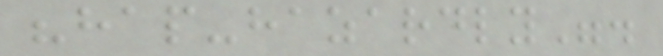"hap-hazardly".
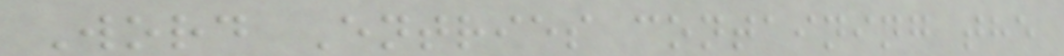Word Entries containing the
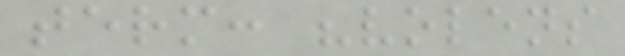term: "volens
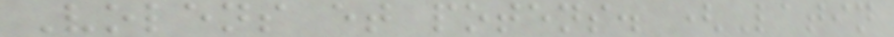Volens et potens. (Latin
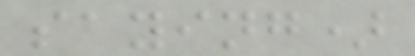saying)
